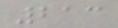213
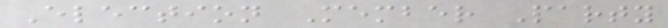Election Member Party
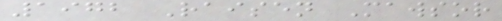1972 Raisen Mawsor
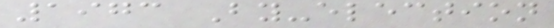1973 By-election
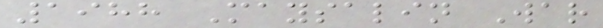1988 Maysalin War
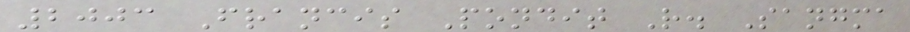2003 Francis Pondit R. Sangma
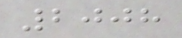2008
